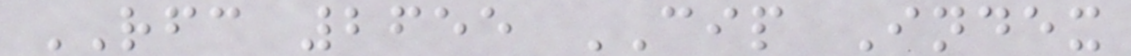RFC 2655 CIP Index
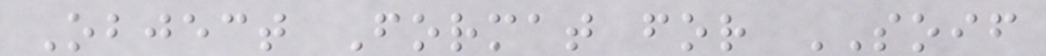Object Format for SOIF
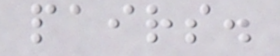pairs.
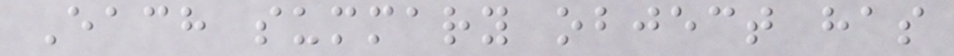Each summary object has
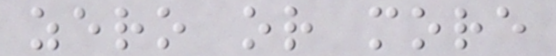zero or more
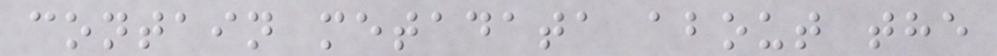contain metadata about the
